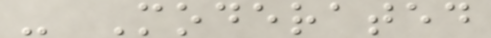- Moderated
